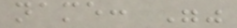name: ""
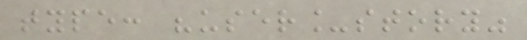type: "user_story"
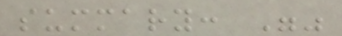summary: ""
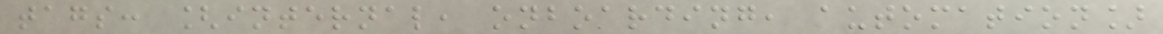tags: [internal, onboarding, automation]
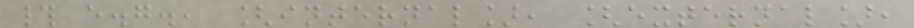# e.g., [internal], [external],
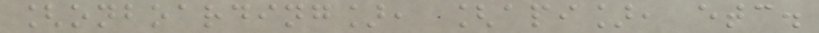[onboarding], [api], etc.
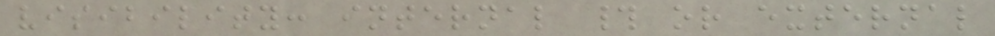visibility: internal # or external
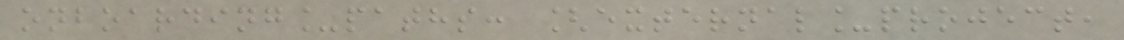onboarding_paths: [external_project,
